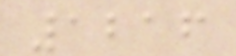1216
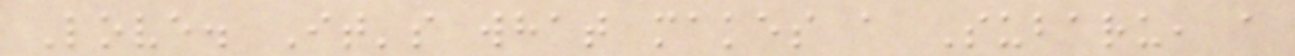Love. It's what makes a Subaru, a
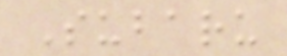Subaru
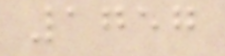1757
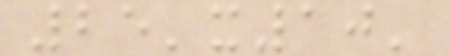25'x10'
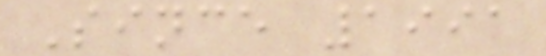Since 1991
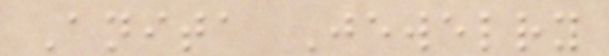Anita Jewelry
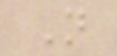N
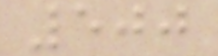500
